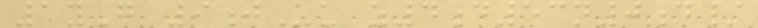1yG 9jUu z4d53n0d/
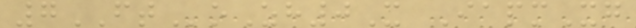7FToZh0X IapmXg
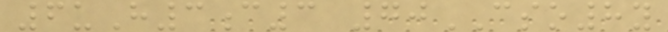6uH3c3 70CSO8y
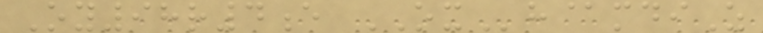Oy98r4e OXh@mdiZ
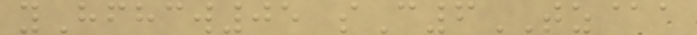yHfhcw05 sC6TZ@a
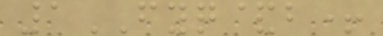1FYQ&b+
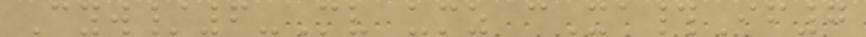Cyw/6-Mv umz cXa#If7
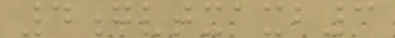4gvtxaxb3
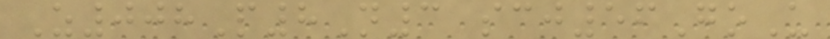Z008P8N3 scj56GoU
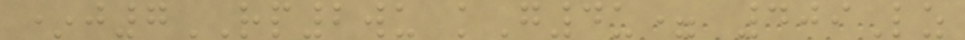*j7RP2wu kG4u= 409Lz
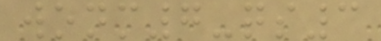wonm7-qs3
